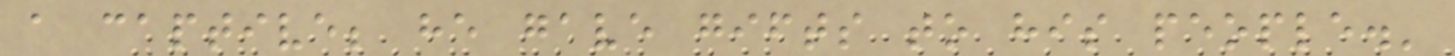a captive; he gave gifts to his people.'
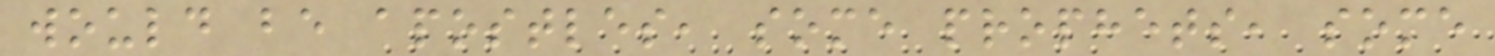would be apostles, some prophets, some
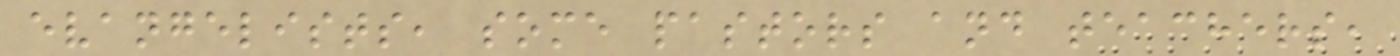evangelists, some pastors and teachers,
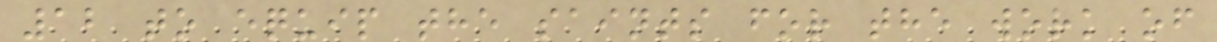12 to equip the saints for the work of
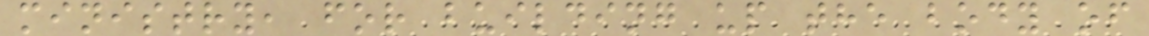ministry, for building up the body of
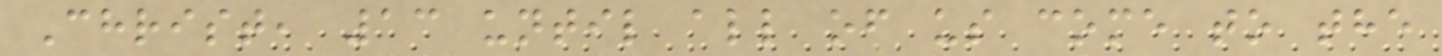Christ, 13 until all of us come to the
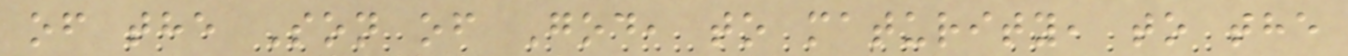of the Son of God, to maturity, to the
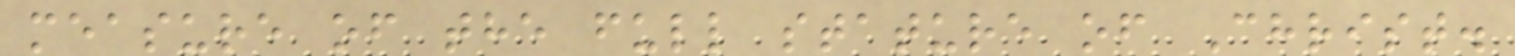measure of the full stature of Christ.
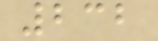232
